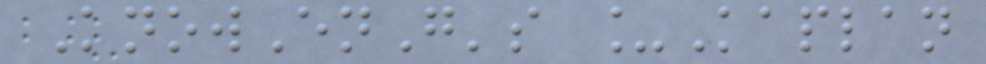KnowEnG's _Kaplan
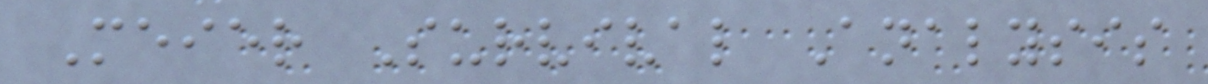Meier Survival Analysis
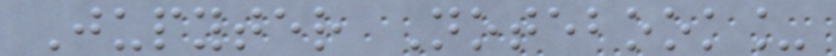Jupyter Notebook_
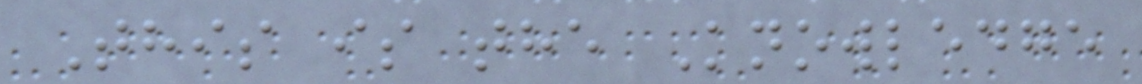This is the Knowledge
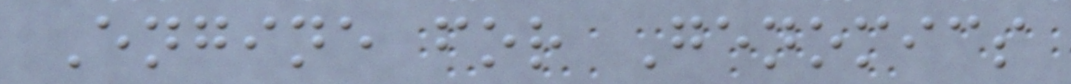Engine for Genomics
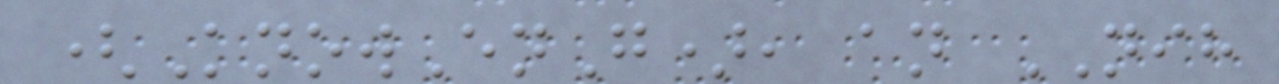(KnowEnG), an NIH
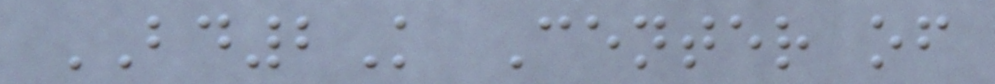BD2K Center of
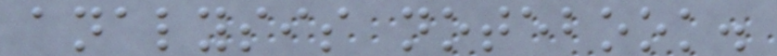analysis notebook.
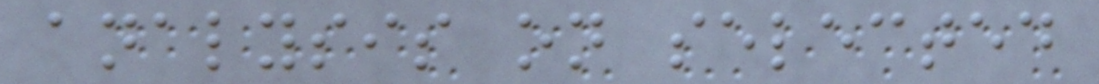analysis on selected
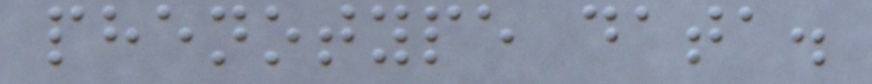phenotype data.
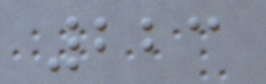223
